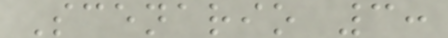Scenario 3:
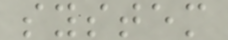system
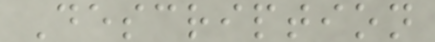Description
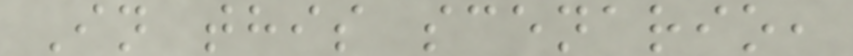In this scenario,
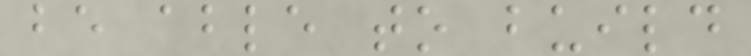be able to build
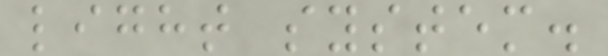light system.
